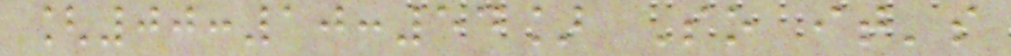[00:10:54] So it's
